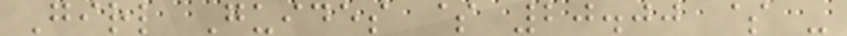Girl Guides $ 20.00 $ -
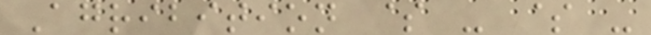Agribition $ - $ -
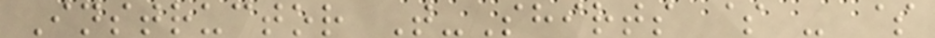Instructor T-Shirts $ - $
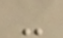-
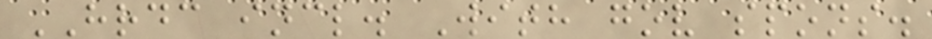HRDC incl. With gov spons.
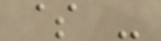$ -
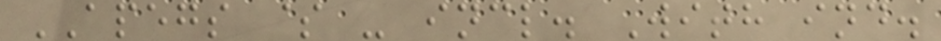APEGS $ - incl. With ind.
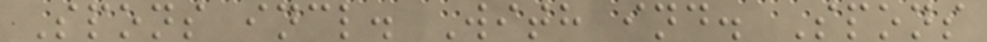Spons incl. With ind. Spons
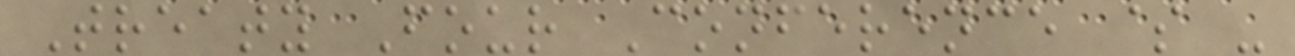Treaty Four Conference $ -
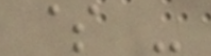$ -
